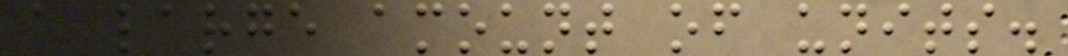a large amount of units.
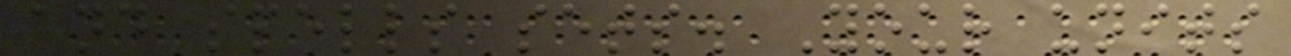and spells sets. Your units
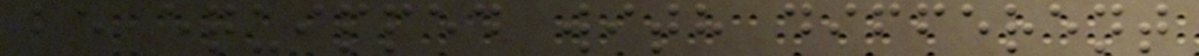be equipped with different
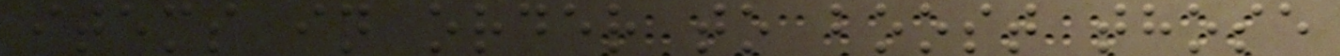items in order to boost those
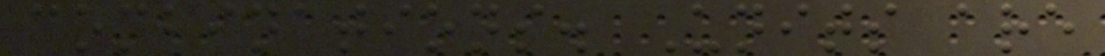combinations. Units are
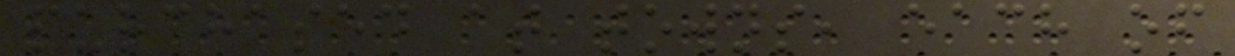purchased at towns, each of
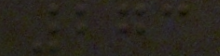273
